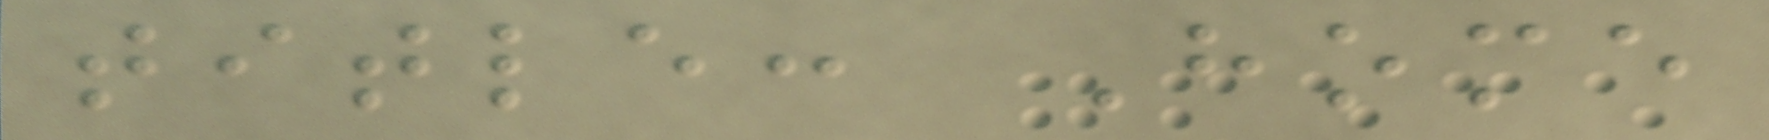title: Home
